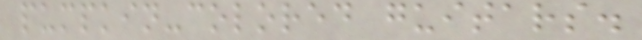pumpkin-colored guitars.
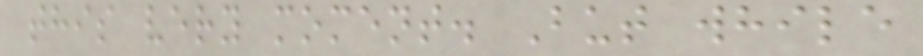this very moment. But while
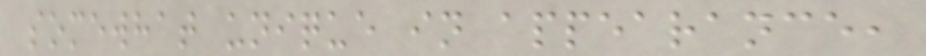somewhat unique in appearance,
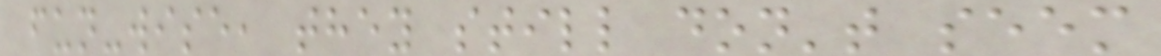fun-wise, they still don't seem
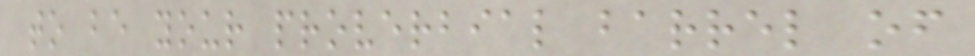to be your proverbial barrel of
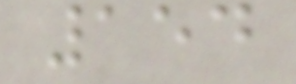154
